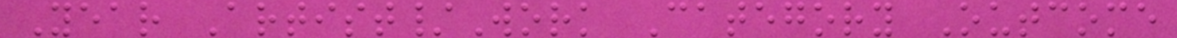Year Artist/Work Category Outcome
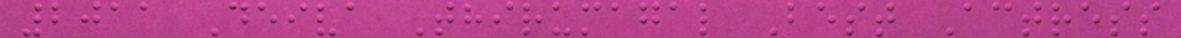2011 Deiva Thirumagal Best Actress
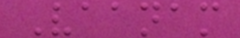Vaanam
